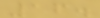16.
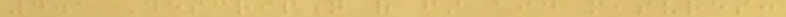4.1 Description of first aid measures:
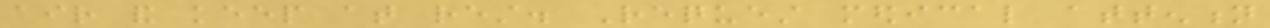air and keep at rest. Request medical attention
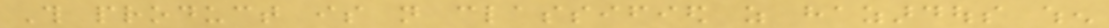This product is not classified as hazardous when
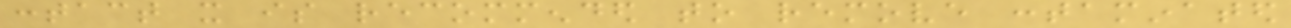contact it is recommended to remove contaminated
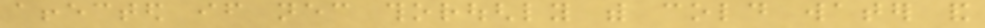affected if necessary thoroughly with cold water and
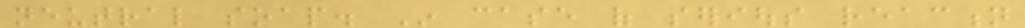neutral soap. In case of serious reaction
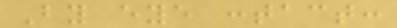By eye contact:
